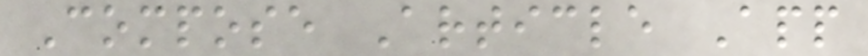Compose Article App
